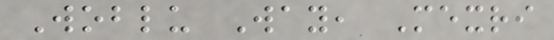Woblu Way, Mexri
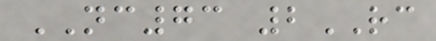NC73 2RC
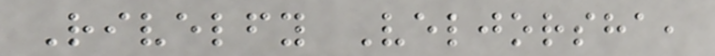Rivelfy Veljorsha,
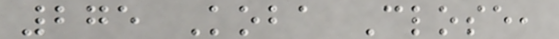275 Koba Close,
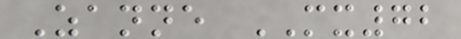Zanne MX72
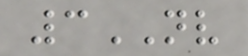3NV
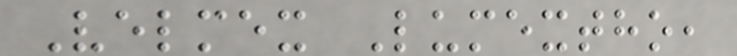Velmex Lumextho,
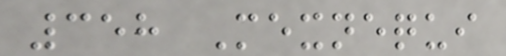358 Mexnequi
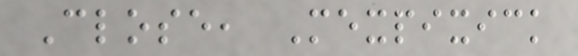Close, Mexpixick
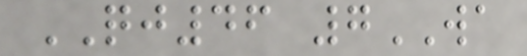QJ46 7WA
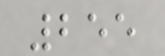255
